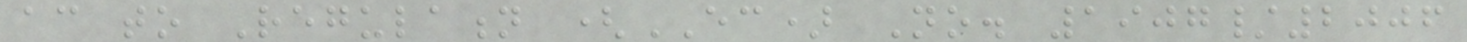according to Regulation (EC) No. 1907/2006
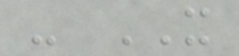- IT
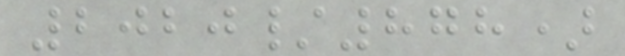2020/878)
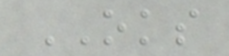OKS
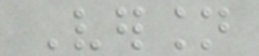Version
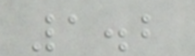1.2
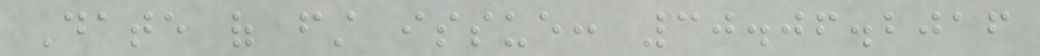Date of first issue: 30.06.2016
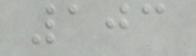103
